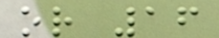or 16
